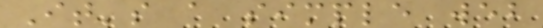It's a simple web
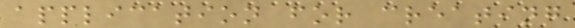application for creating
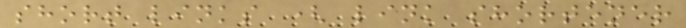short links ( link shortener
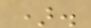).
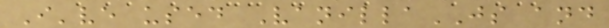I've used VanillaJS and
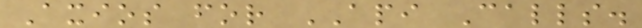Axios for API Calls.
